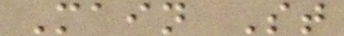Main St
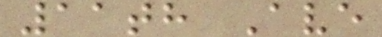11th Ave
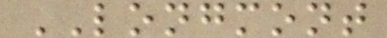LONGMONT
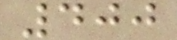400
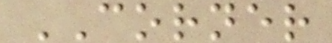CORNER
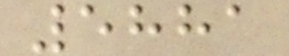5881
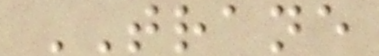TRANE
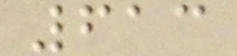613
